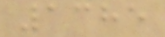1385
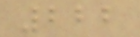222
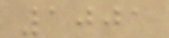1001
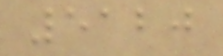5120
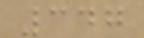347
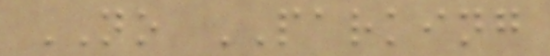NO PARKING
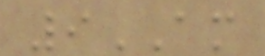9AM
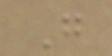G
